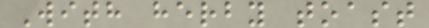With herby toast
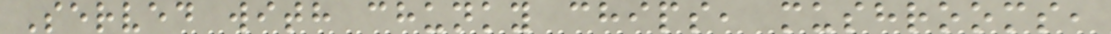Served with chunky chips, mushrooms,
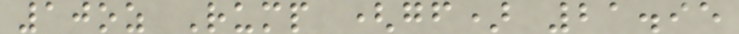10oz Rump (gf) 21.95
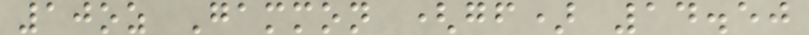10oz Gammon (gf) 14.50
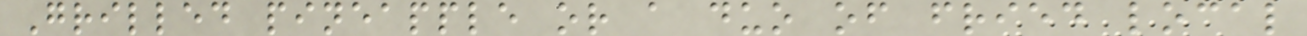Grilled pineapple or a duo of fried local
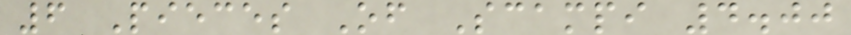6 Pieces Of Scampi 4.00
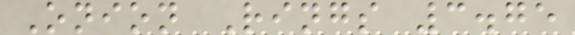Onion Rings 3.75
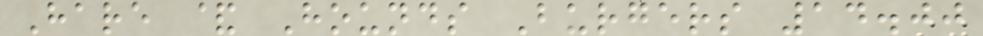Hare & Hounds Burgers 14.00
